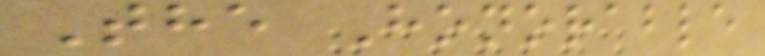The Honorable
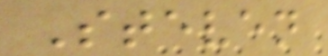Steven
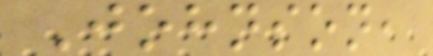Johnson,
